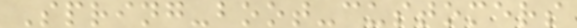Spring-boot-customers
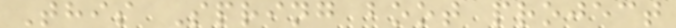This Spring boot project
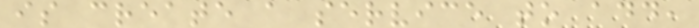is create a service to add,
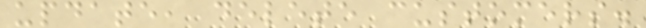update, delete customers.
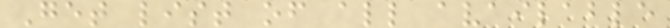Get list of all available
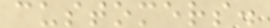customers.
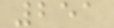251
